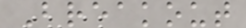Breakout
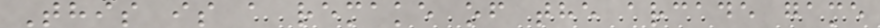This is a remake of the arcade game
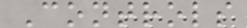Controls
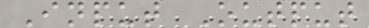Input Output
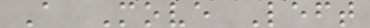A Move Left
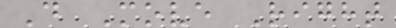D Move Right
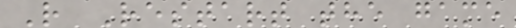R Restart the game
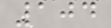104
